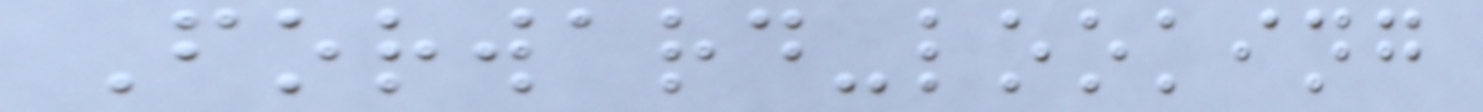Forward-looking
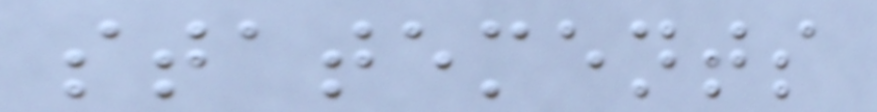statements
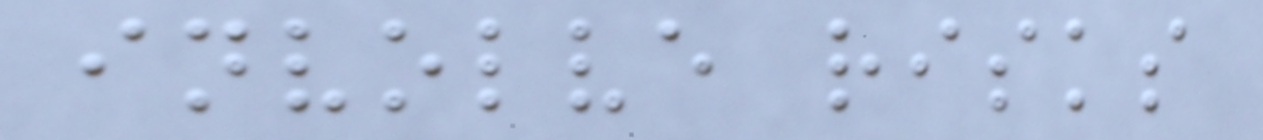involve risks
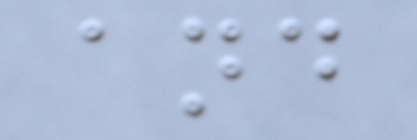and
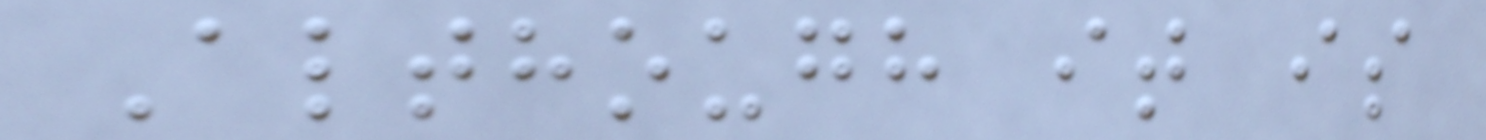Although it is
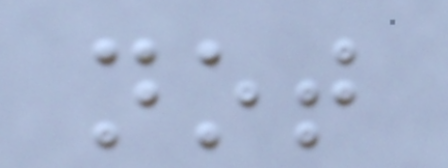not
